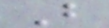B
